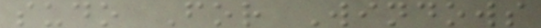sudo For Windows
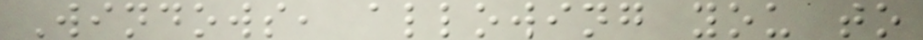Windows, allowing you to
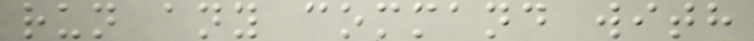run any command with
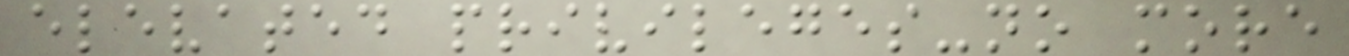elevated privileges-no more
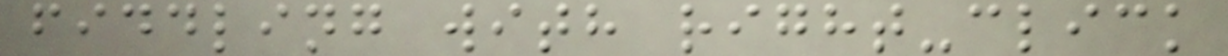fiddling with right-click
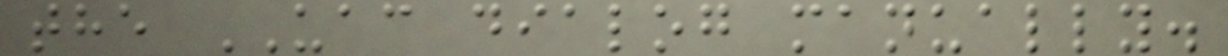the UAC dialog manually.
